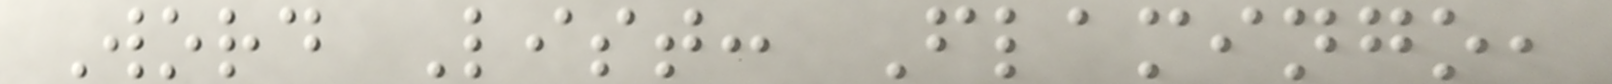Word List: Flamingo,
